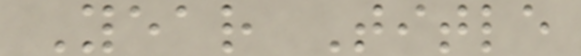Year Title
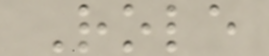Role
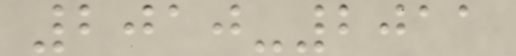2010-2011
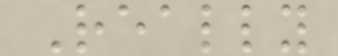Really
